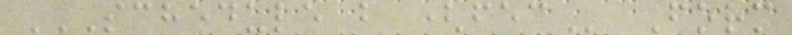SCHEDULE B (FEC Form
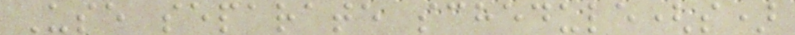Use separate schedule(s)
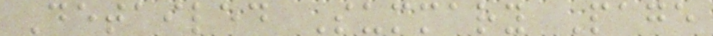Detailed Summary Page
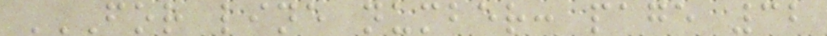FOR LINE NUMBER: PAGE 32
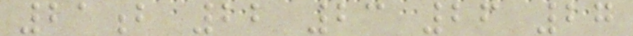21b 22 23 26 27
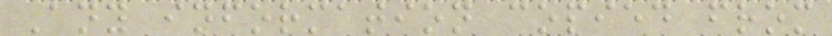Any information copied from
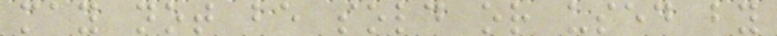may not be sold or used by
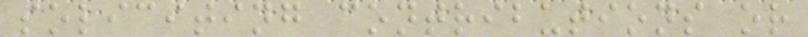soliciting contributions or
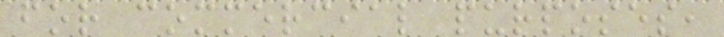for commercial purposes,
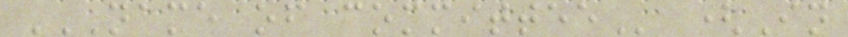NAME OF COMMITTEE (In
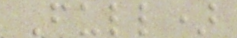Full)
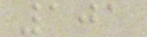101
